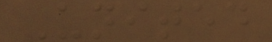United
